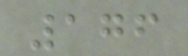176
